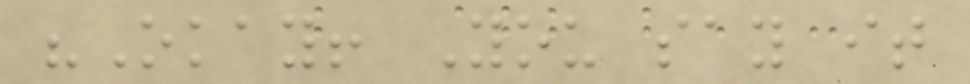"Okay! You say it
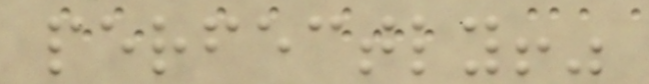perfectly!"
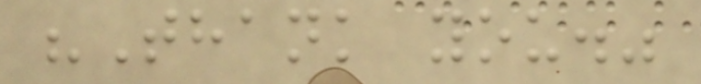"Thank you."
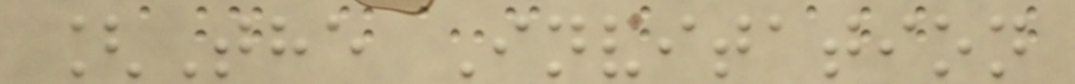[The Invitation
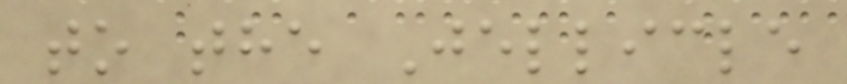to the Jellicle
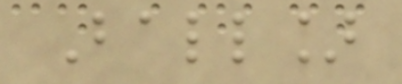Ball]
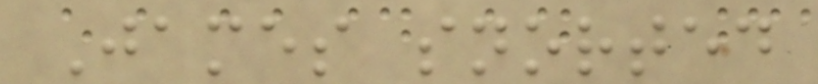James snorted
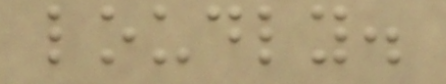loudly.
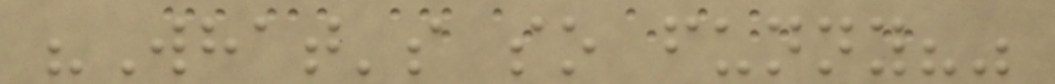"What's so funny?"
